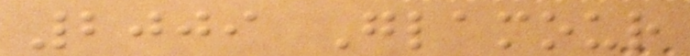2009 Glamour
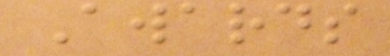Awards
